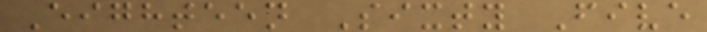Eighteen Sixty Five
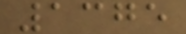1375
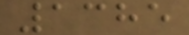1385
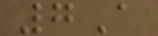7A
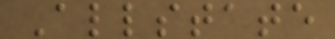Allstate
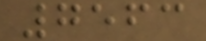7563
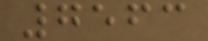7563
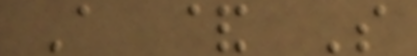A & S
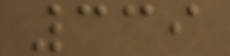339
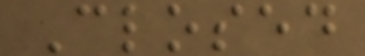Closed
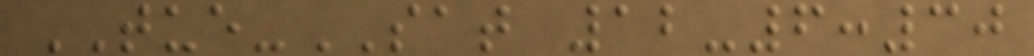TUE-SAT 12-6:30
